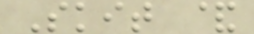Skit &
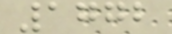1772
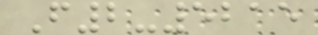F2-5215
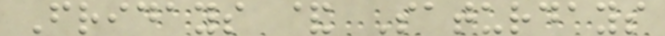Fridays & Saturdays
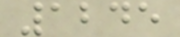1245
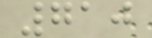710
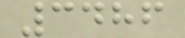3486
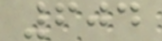604
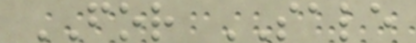FOR SALE
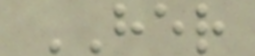HER
